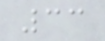33
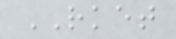RKET
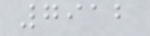7912
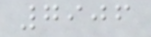7906
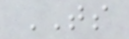TS
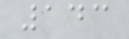143
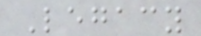Legacy
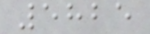5825
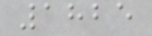1825
